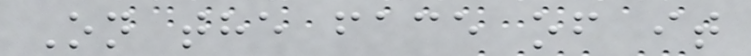On the face of it
